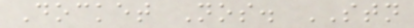Docket Nos. STN
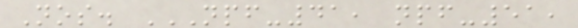Nos. NPF-41, NPF-51,
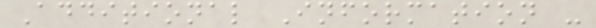Additional Information -
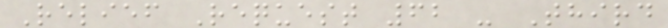Relief Request 62 - Third
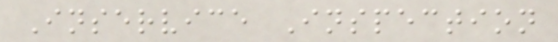Inservice Inspection
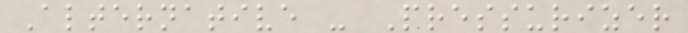Alternative - Pressurizer
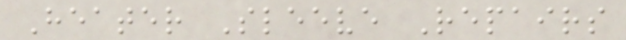Heater Sleeve Repairs
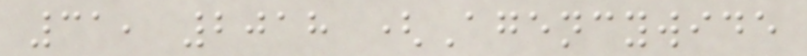31, 2018 (Agencywide
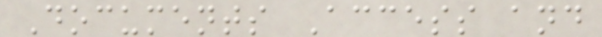Documents Access and
